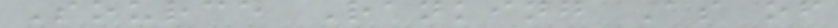Source Ranking As of
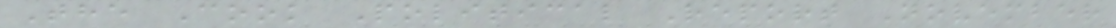The Cook Political Report November
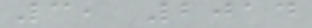3, 2014
